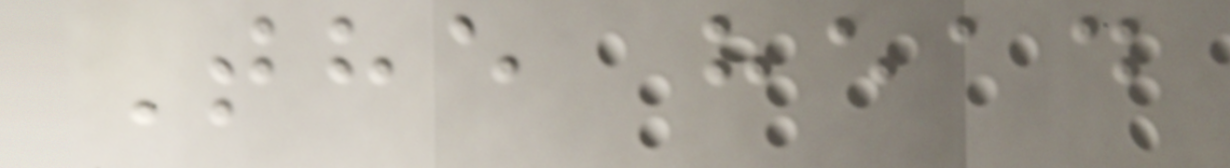The head
